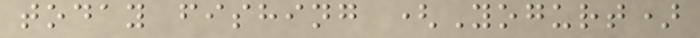today fishing (Yogurt)
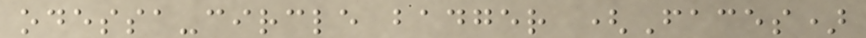odessa-circle badger (Faces)
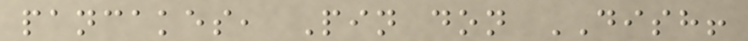pancakes, Pin don DISH!
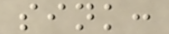sink:
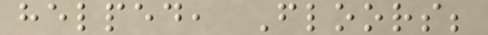helped, Floors;
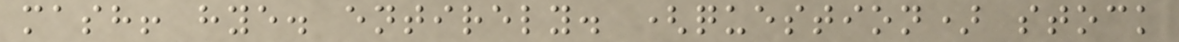mash! hye. entirely. (question) stock
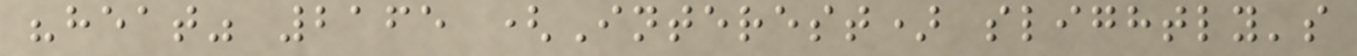"heat" 2165 (Interest) slightly's
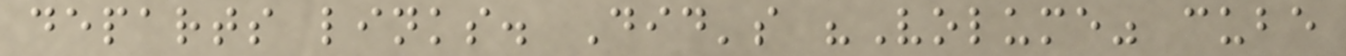departs links. Did's "Volume" cube
